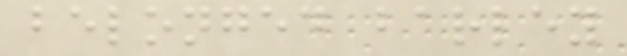belonged barley
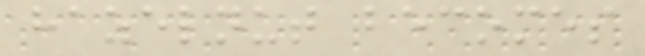hazelnut becomes
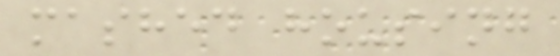mashed housing
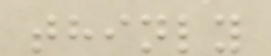thinly
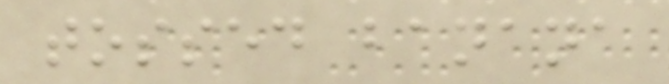tossed banana
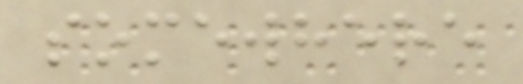somewhere
